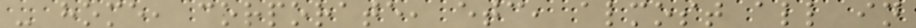- home, corporate, etc, almost all in
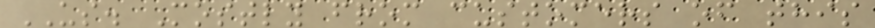US. Mostly from customers of this
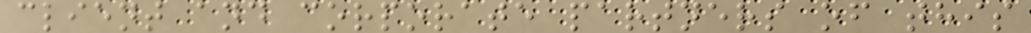client and corporate partners of this
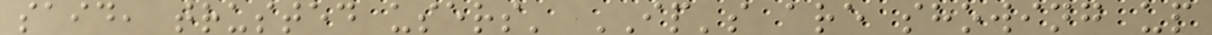said, trusted users' IP's are showing up
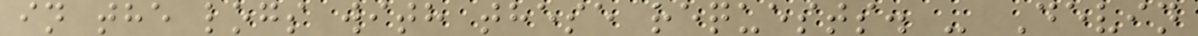in the logs with these requests. - Devin
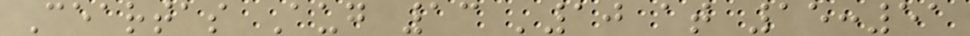Ceartas Aug 13 '10 at 15:51
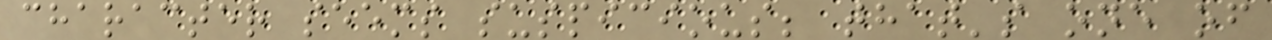character seems suspicious; that's one of
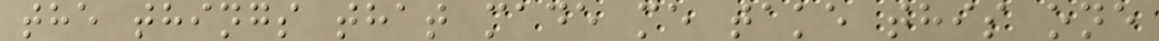the things that made me take this one
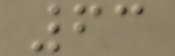63
